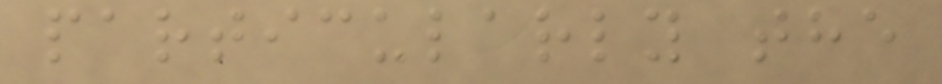particularly the
